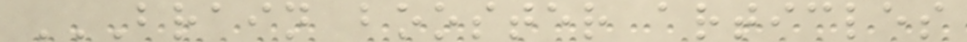BRAIN BOOSTER ARTICLES
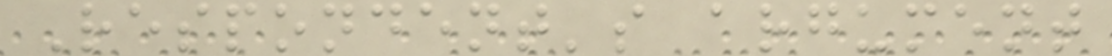Respondent's argument
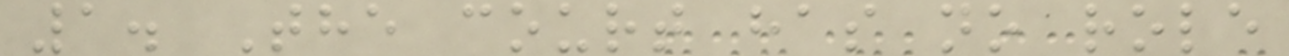1. The court has no role
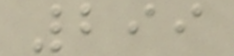299
